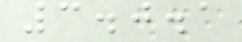3.0.1
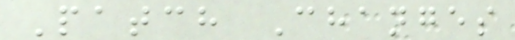Patch Changes
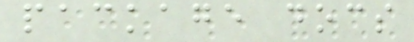package docs
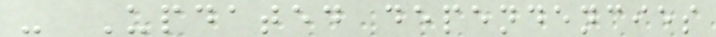- Updated dependencies
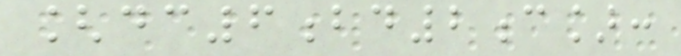[dc6bd2c]:
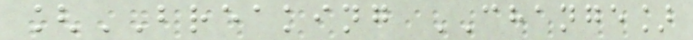[BREAKING CHANGE]
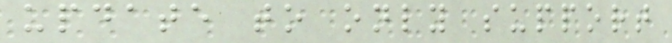update to only support
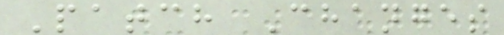Patch Changes
